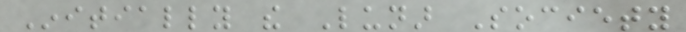Initially the Lunar Society
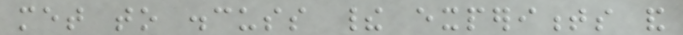met to discuss their experiments and
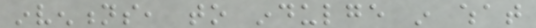inventions, to indulge in what
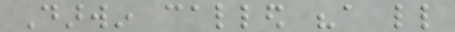Darwin called "a little
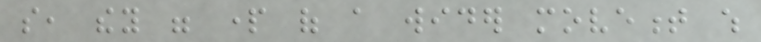so, they were part of a wider movement which
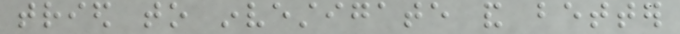tried to investigate and better
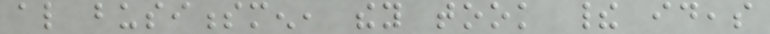also businessmen, they took their ideas
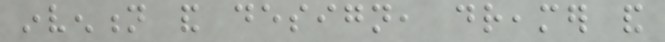invention and design, dreamer and
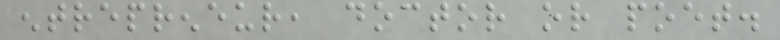entrepreneur, doctor or poet.
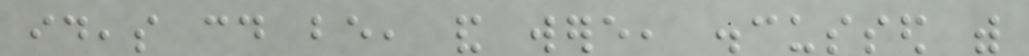ideas could be, and were, discussed with
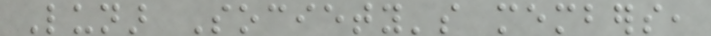Lunar Society's members,
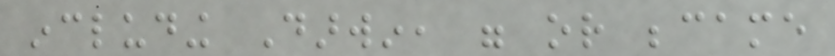including Darwin, were or became
